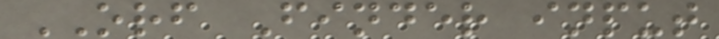ORF Finder input
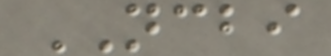NCBI
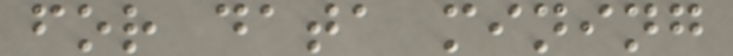for data mining
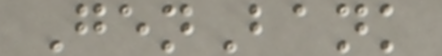GenBank
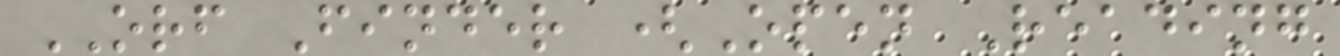ORF Finder (Open Reading
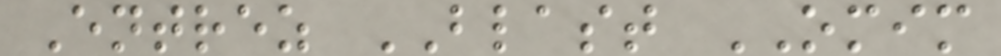Entrez BLAST OMIM
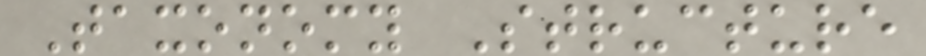Taxonomy Structure
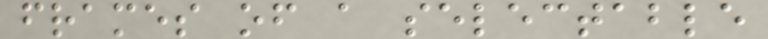frames of a selectable
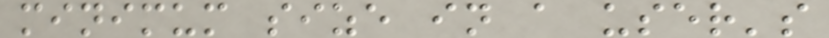minimum size in a user's
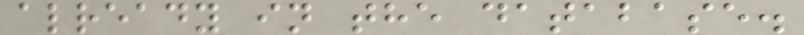already in the database.
